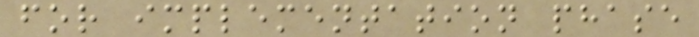for implementation phase
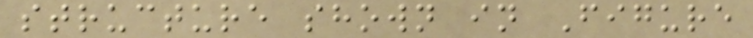structure shown in Figure
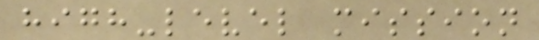high-level mission
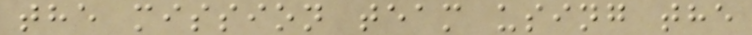the mission team using the
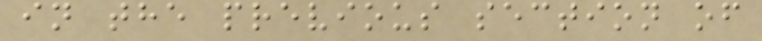in the previous section of
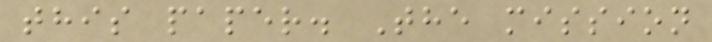this paper. The mission
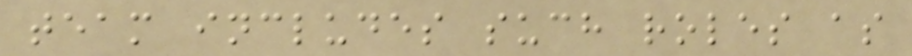team includes such roles as
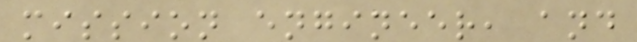mission engineer, and
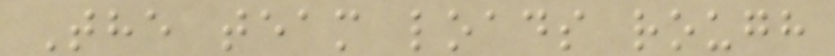The team loads rough
